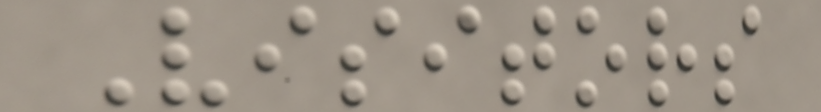Visitors
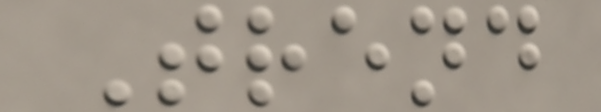Trend
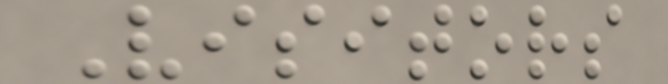Visitors
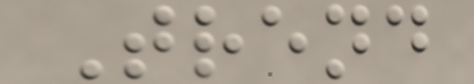Trend
